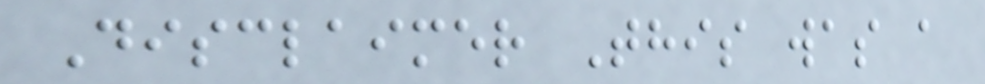Disclaimer This was a
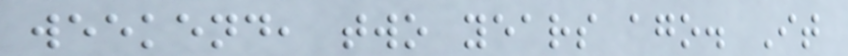weekend, two years ago. It
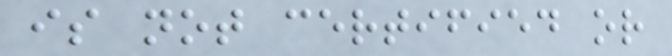is not certified or
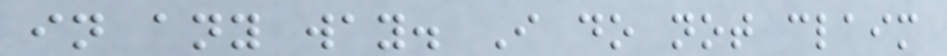in any way. I do not claim
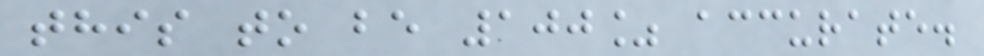this to be 100% accurate.
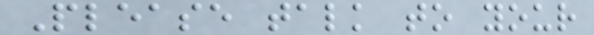Please talk to your
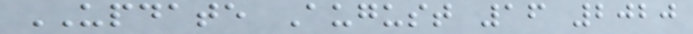UPDATE August 16 2020
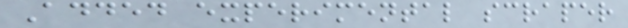Added experimental scraper
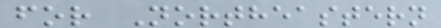for Northeastern
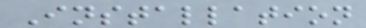Installation
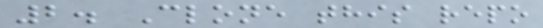2. Clone this repo
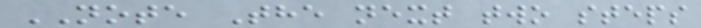NOTE The next two steps
